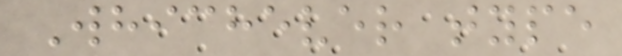Whichever type
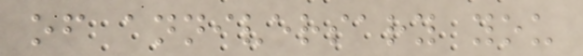of anniversary you
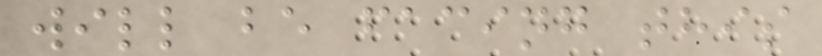will be facing this
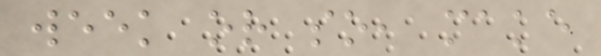week or so, make
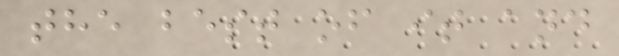the best of it and
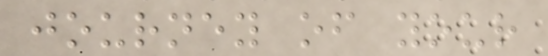journey of your
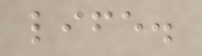life.
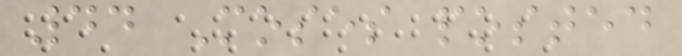44 Moses posted
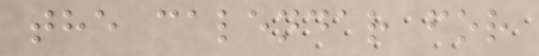the calendar for
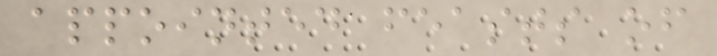appointed feasts of
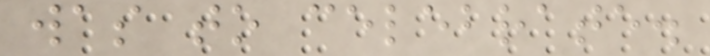was to celebrate.
